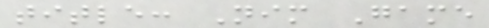title: Nim Game
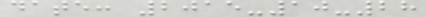date: 2015-10-28
